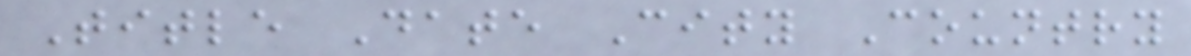Title Date City Country
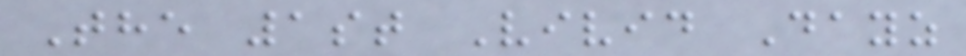The 1st Vivid Dayz
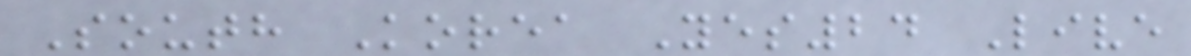South Korea Yes24 Live
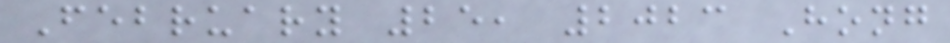February 25, 2023 Hong
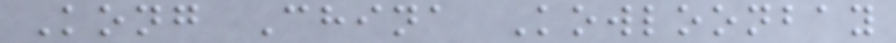Kong China Kowloonbay
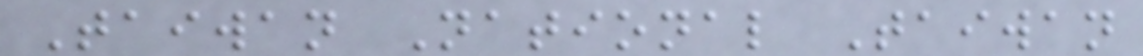Taiwan National Taiwan
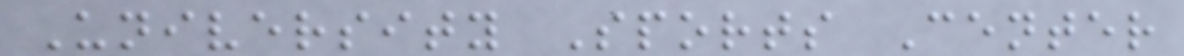University Sports Center
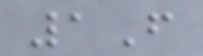1F
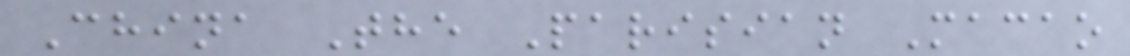China The Parisian Macao
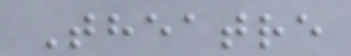Theatre
